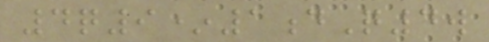4q9*1dQ4w
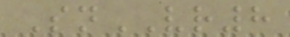SnVR8
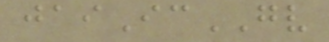jaiIcGV
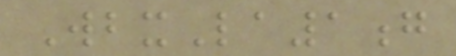WbxLa1g
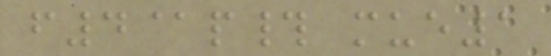f4@p# mue1
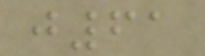j61
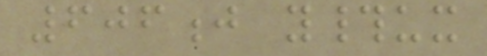606j y#ux
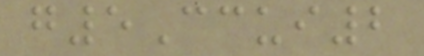g5Ccui2
